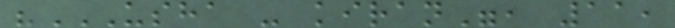"USHA - KIRAN", 11,
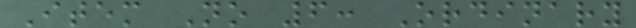Item No 6: Ordinary
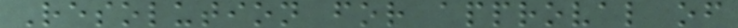Resolution for approval of
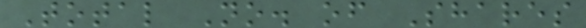Total No. of Shares
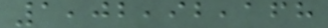1,02,92,168
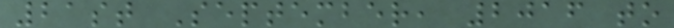21st September, 2016 to
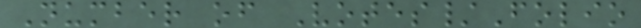Number of Votes/Folio
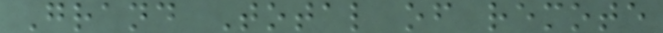Grand Total of remote
